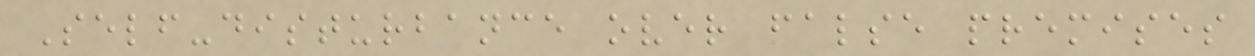Self-disturbance over false premises
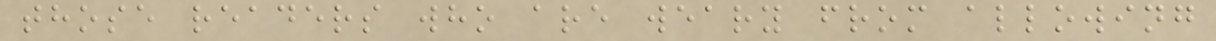those readers who are weary from allowing
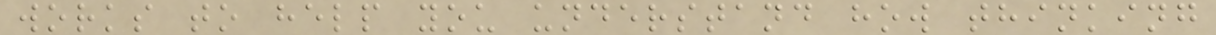works to help you understand how thinking
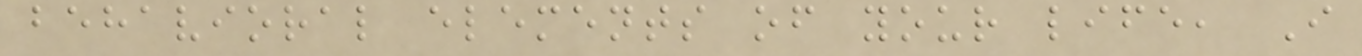behavioral elements of your life, I
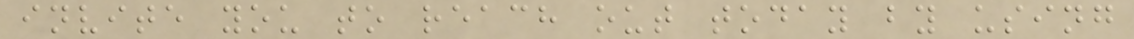invite you to reach out today by using
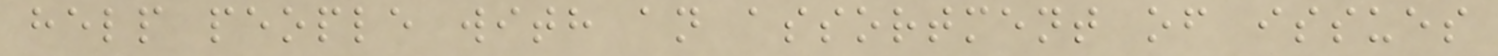help people with an assortment of issues
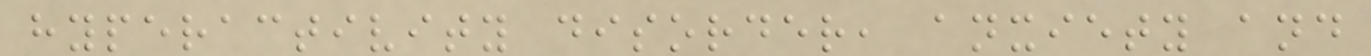hyperactivity disorder, anxiety and
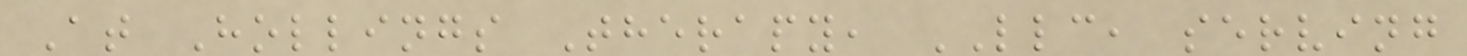At Hollings Therapy, LLC, serving
